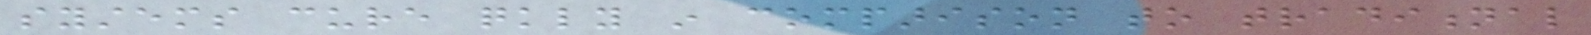systems cure quickly in comparison to traditional
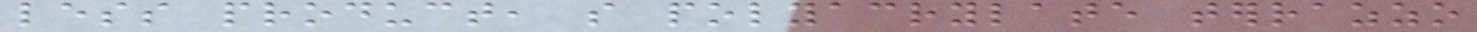less product, so polyacrylate terrazzo
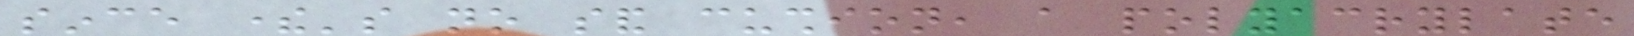since there's no sand cushion, a polyacrylate
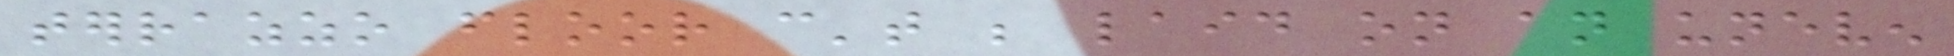terrazzo floor can't be laid on an uneven
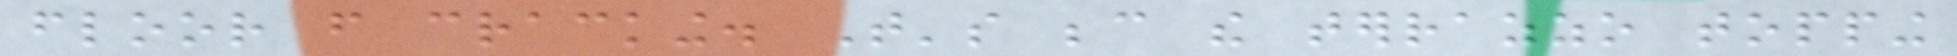floor from cracking. That's because the terrazzo topping
